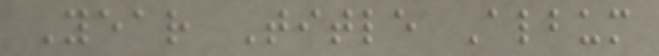Year Title Album
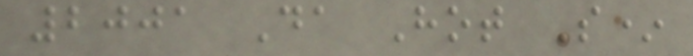2001 Da Hot S*
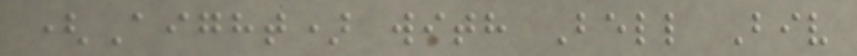(Aight) with Bell Biv
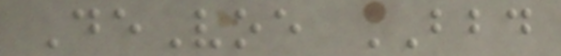DeVoe BBD
